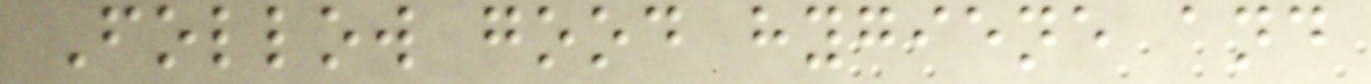Follow good hygiene and
